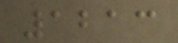1213
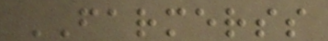FARMERSS
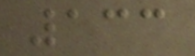133
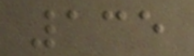135
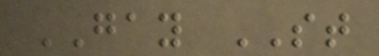GAY ST
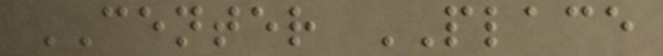CENTER PLACE
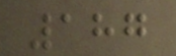187
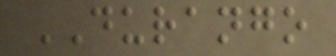DURANGO
